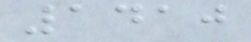1410
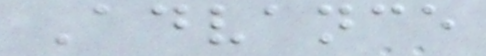Advance
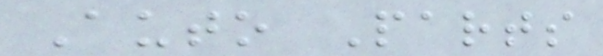Auto Parts
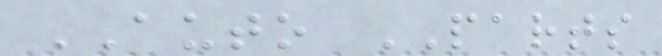AUTO PARTS
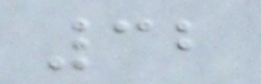32
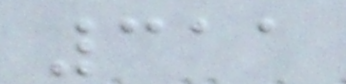311
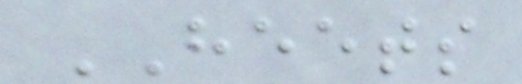HEETS
